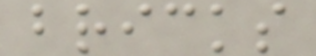bricks
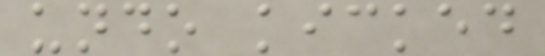undo kicked
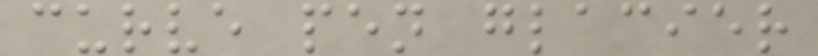curve pen glacier
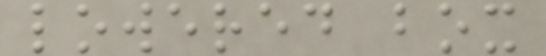lowered box
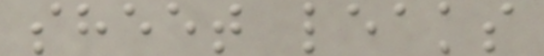sheet leaks
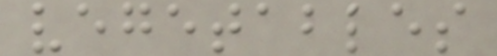vegetables
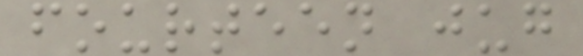fourteen jug
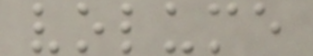volume
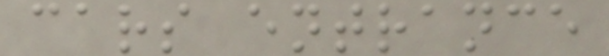cars entrance
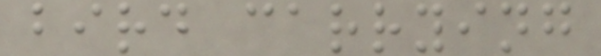bird carrying
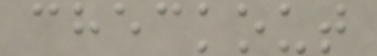checkout
